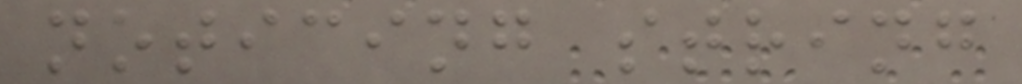noticing string
